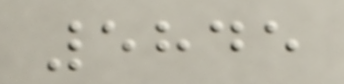5845
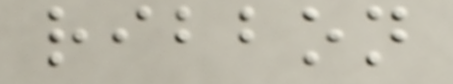ribbon
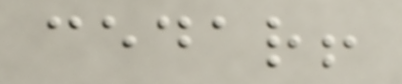cedar!
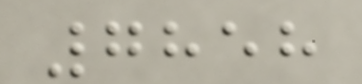7858
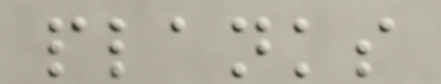planks
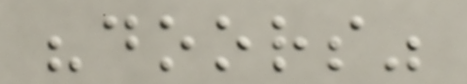"doors"
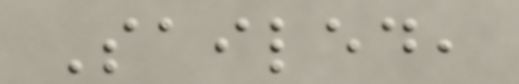Sailed,
